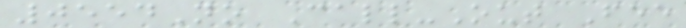0554No Call-Out Fee
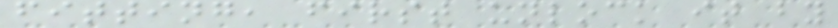fitting, first unlock it by
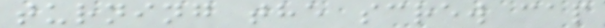turning the screw cap
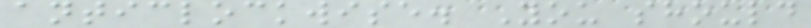anticlockwise. You should
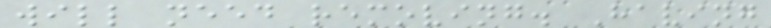will need removing. Having
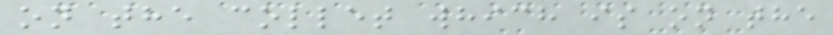on the collet which is on the
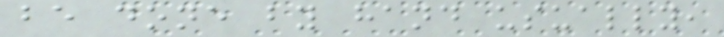be done by hand usually,
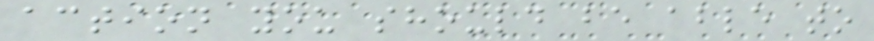action you should be able to
